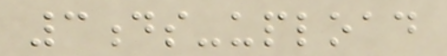3ds-upload
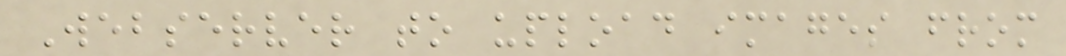Webserver to upload images from
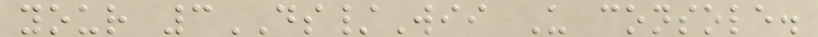your 3DS/Wii U console.
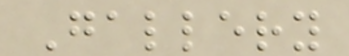Gallery
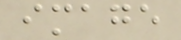image
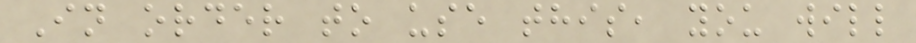In order to use this, you will
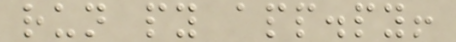run py app.py!
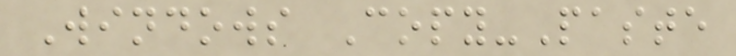Windows Copy-Paste
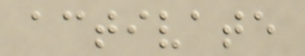activate
